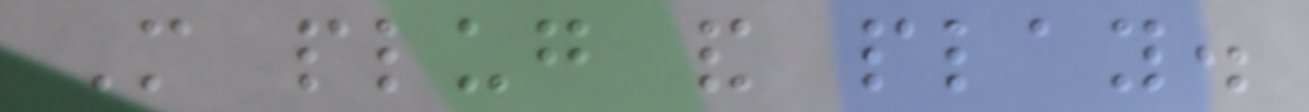More plug and play.
